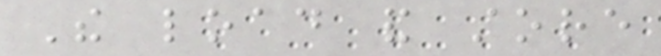The load and store
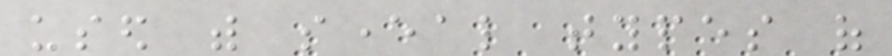used with several types of
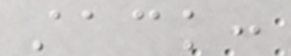stack:
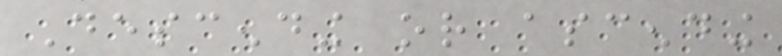Descending or ascending
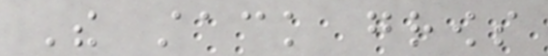The stack grows
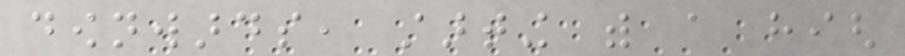downwards, starting with a high
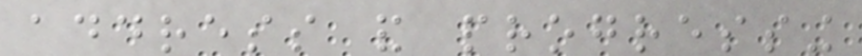address and progressing
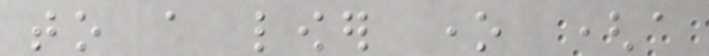to a lower one (a
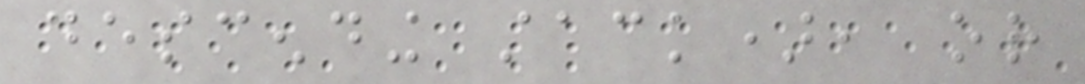descending stack), or
